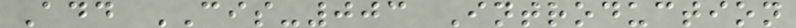Add CIS-003 Introduction
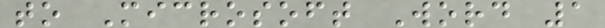to Microsoft Word 1
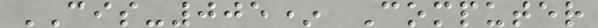CIS-005* Computer
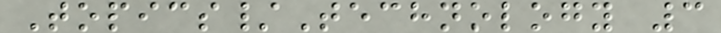Topics/Technology 3
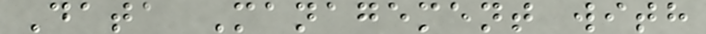Data Management with
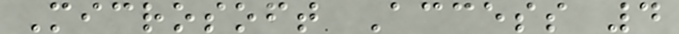Microsoft Access 4
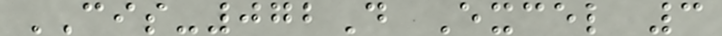CIS-072D Excel 3
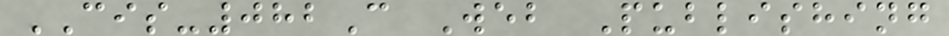CIS-082C Web Publishing
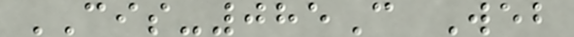CIS-085C Web
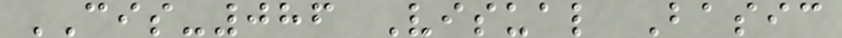CIS-086 Visual Basic
